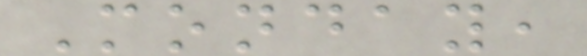Monday,
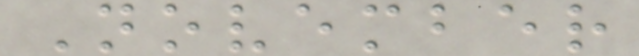November
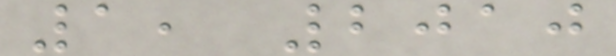1, 2010
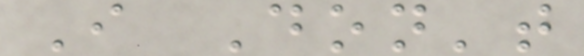I Don't
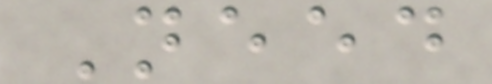Need
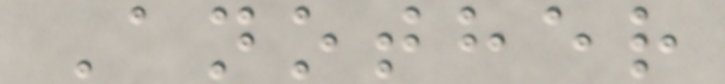Another
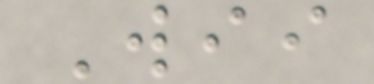Wii
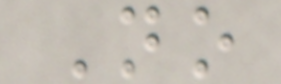No
